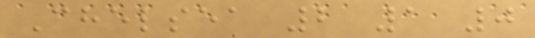Chelsea 2 1 0
